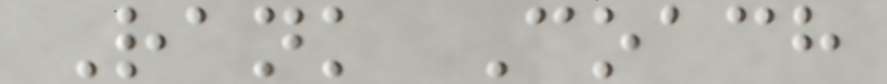Rank Coach
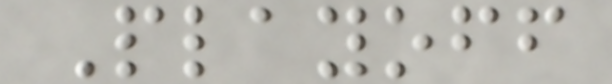Playoff
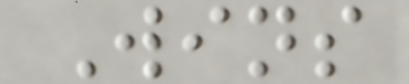Wins
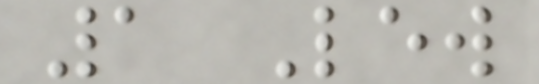1 Lew
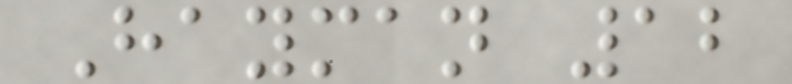Hayman 12
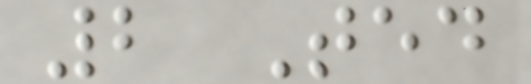2 Ted
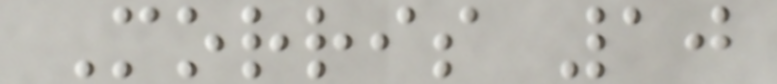Morris 10
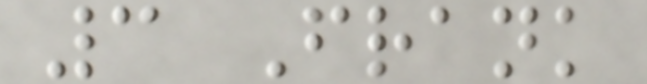3 Frank
